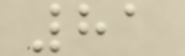81
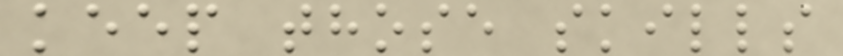keep those skills
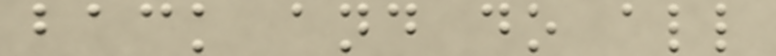back and do all
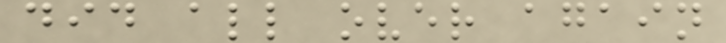did all over again
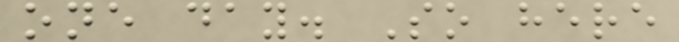one day. So here
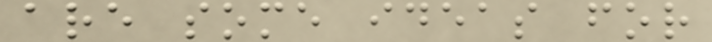are some ideas for
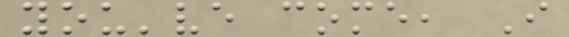you've come, I
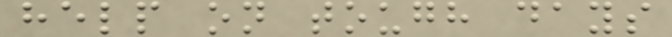help on tough days
